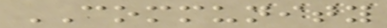COMMUNITY
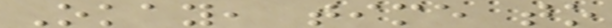Okay, time to
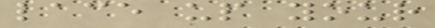lace up your
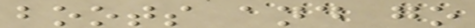boots and go
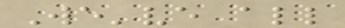We've all
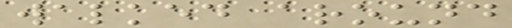walked around
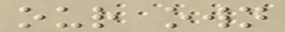our own
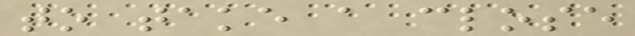to take a close
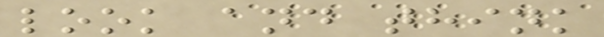look and think
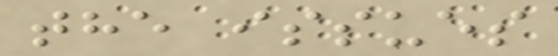the issues
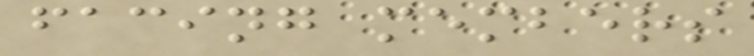facing members
